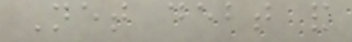Net debt and
